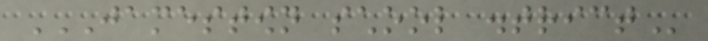JAMESTOWN SCHOOL DISTRICT
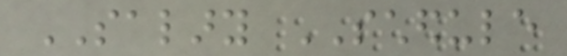SALARY SCHEDULE
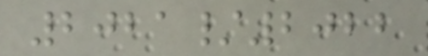2021/2022
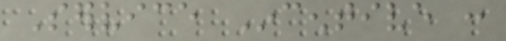Service Incentive :
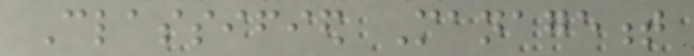Classified Management
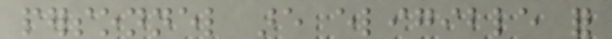personnel are eligible for
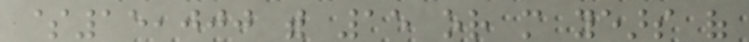$15,000 with 15 or more years of
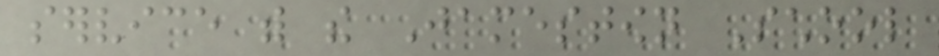service with the Jamestown School
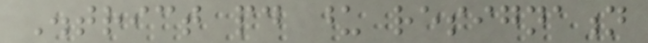District paid upon resignation
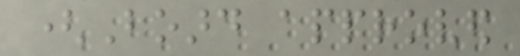(Board approved
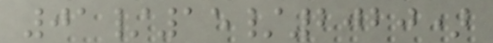01/15/2020)
